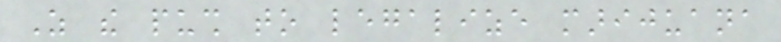As the push to legalize marijuana
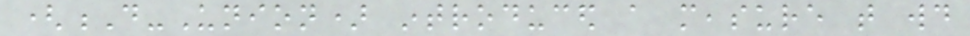(D-Union) introduced a measure that would
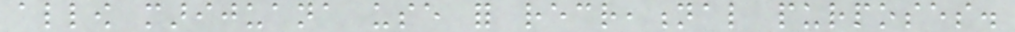allow marijuana use for recreational purposes.
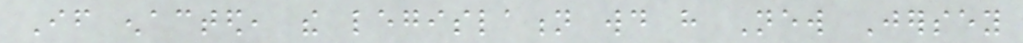If enacted, the legislation would have New Jersey
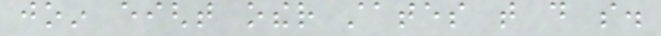join eight other states that do so.
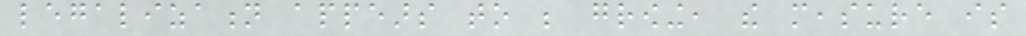legalization appears to be growing, the measure is
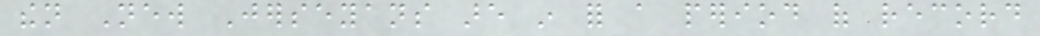then New Jerseyans are in for a period of record
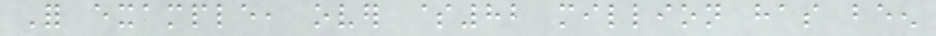For example, over $82 million has been
